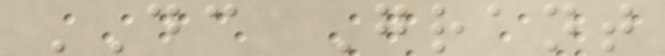DC Grant
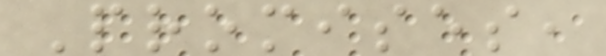Promises,
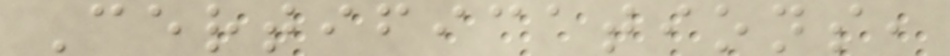Certifications,
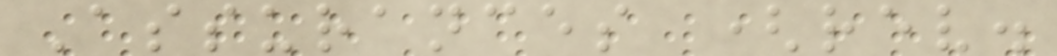Assurances (rev.
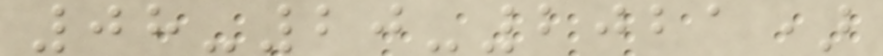08-20-2021)
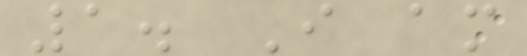1. I am
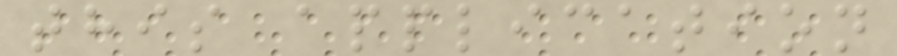this application
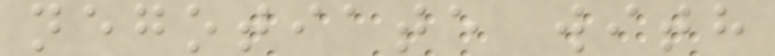negotiate with
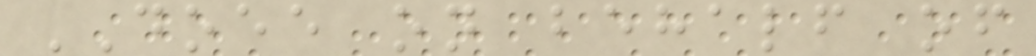DOEE on behalf of
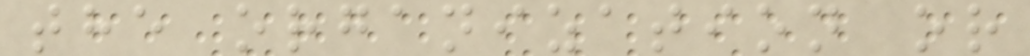the organization or
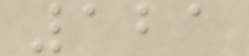121
